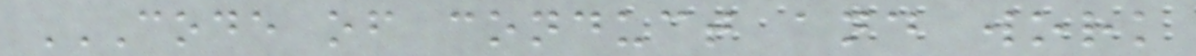CODE OF CONDUCT AND WORK
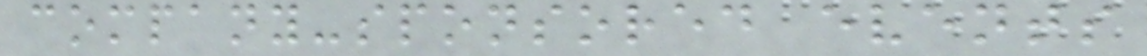company-sponsored events
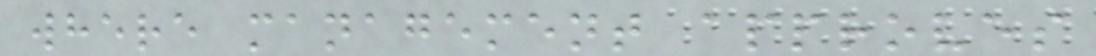where management approves
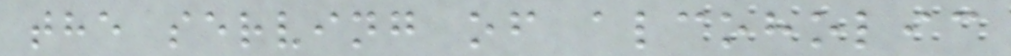the serving of alcoholic
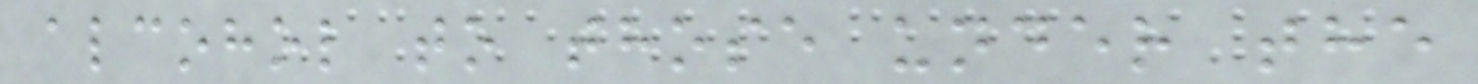alcohol to those under the
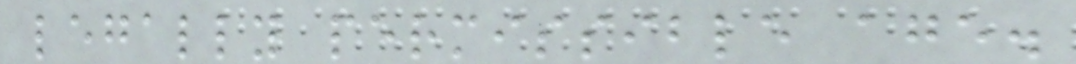legally permissible age.
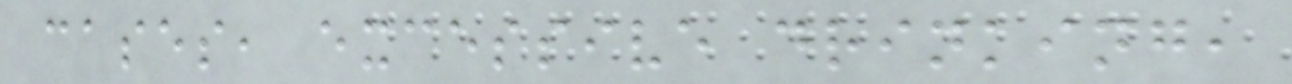cases, excessive drinking,
